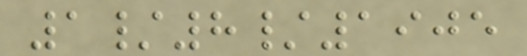1/8/1905
